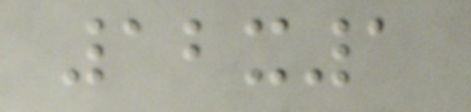12x1
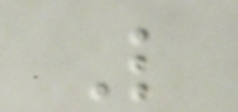L
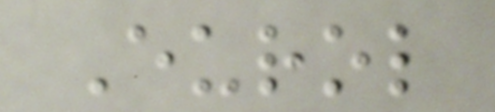Eurol
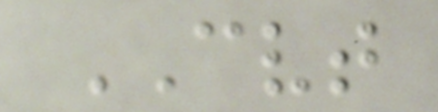CVT
